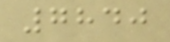7840
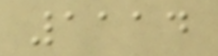1114
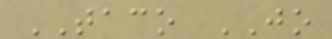TACO JO
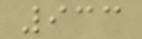933
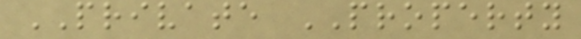PRIVATE PROPERTY
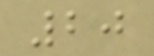20
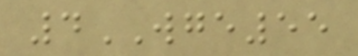4WGE55
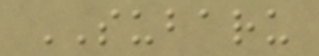SUBARU
